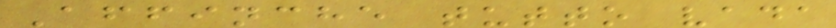Affinche tutto vada
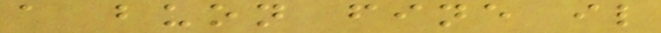a buon fine il
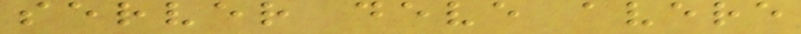server deve avere
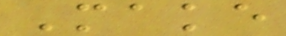Make
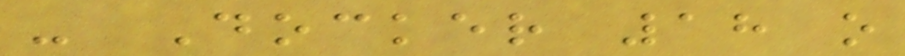- Docker 18 o
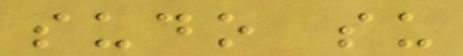sudo su
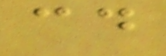cd
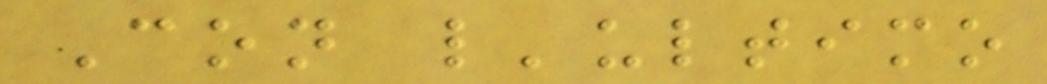Con l'ultimo
